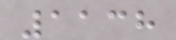1138
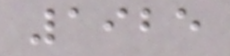1925
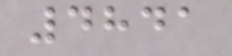4841
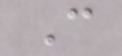C
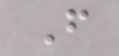F
